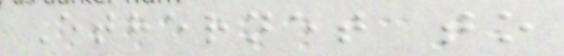Ethernet to
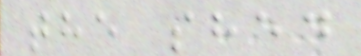the shed
